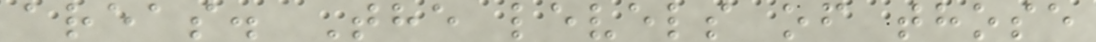areas. The levels of those
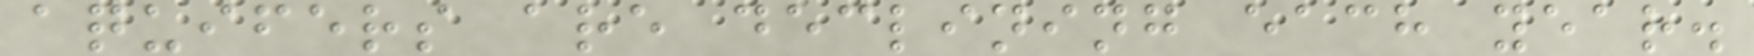aquifers are declining each year.
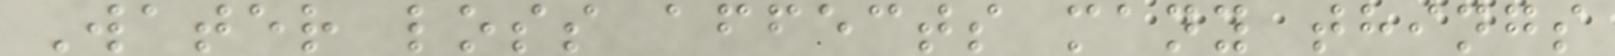Water loss affects many things
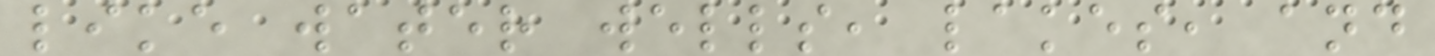like water wells, lakes, and
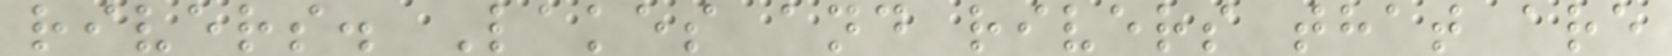rivers. Lakes and rivers that are
